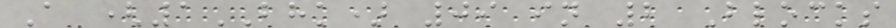A (1BHK) 09 in 2 Blocks
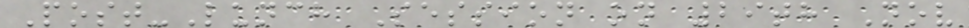Post-Lunch Session on 29th Nov
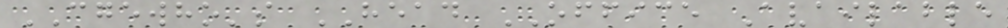CGEWHO's HEAD OFFICE Available
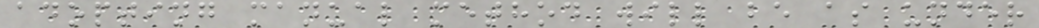adopting manual method will be as under
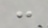:
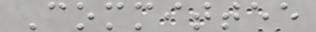Committee
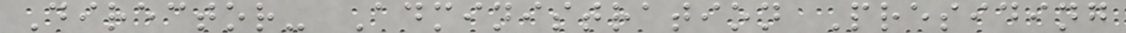Director- Administration Presiding
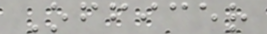Officer
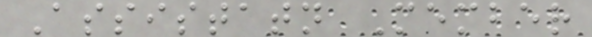Assistatn Member
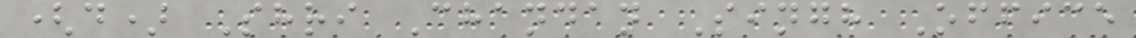(d) Shri Chandan Singh Office
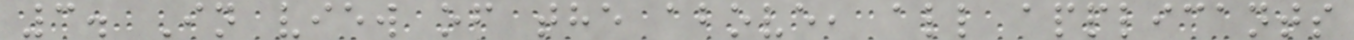3. In view of the above, all applicants
